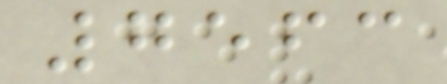7563
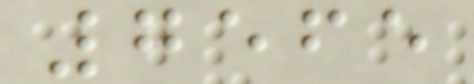7565
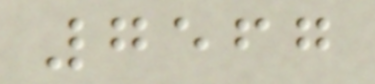7567
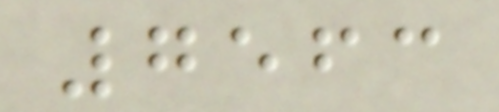7563
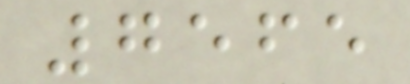7565
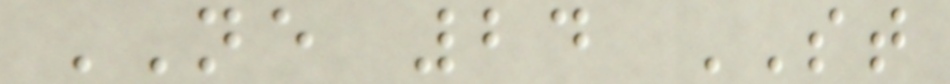NE 24 ST
